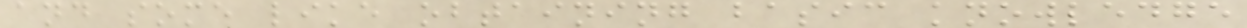and some like obtaining basic knowledge
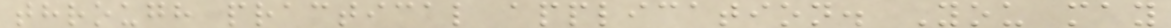through practical application. You may
